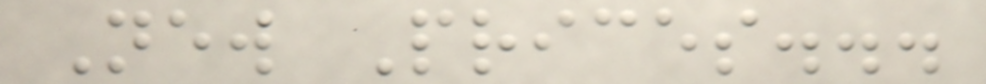New Prices...
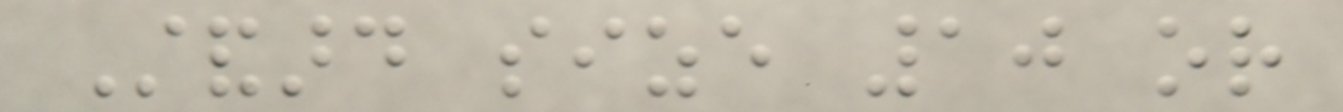Standard size 10 or
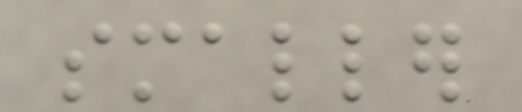smaller
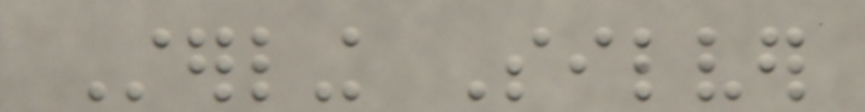Sterling Silver
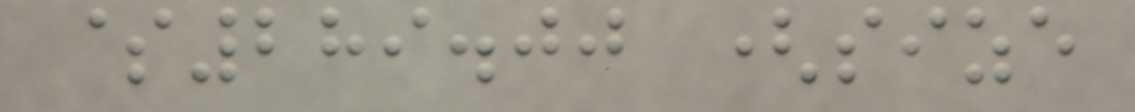$289.00 (size
